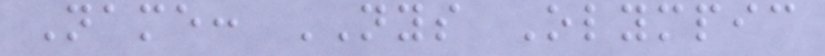Name: NYS Olympic
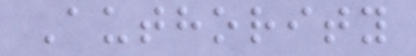Authority
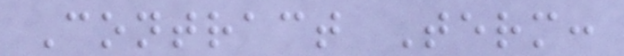Contract Term:
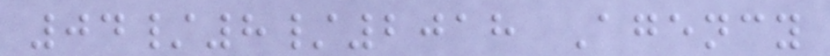04/8/2018 Agency
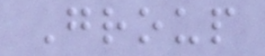Group
